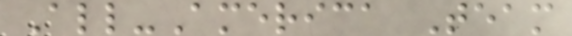All-America Team
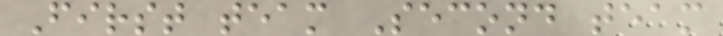First team Second team
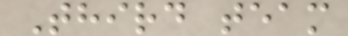Third team
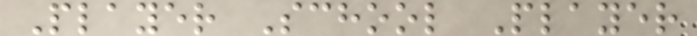Player School Player
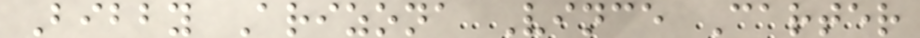Bibby Arizona Vince Carter
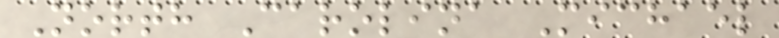North Carolina Michael
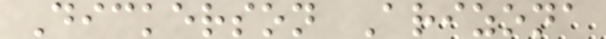Dickerson Arizona
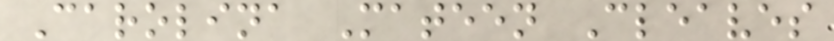Carolina Mateen Cleaves
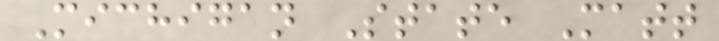Michigan State Matt
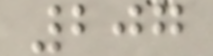207
